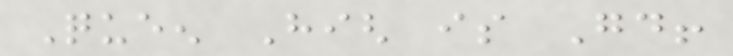Queen High is Good!
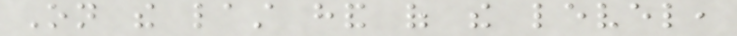On the last hand of the level,
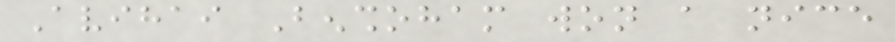Avihai Benshoham won a nice
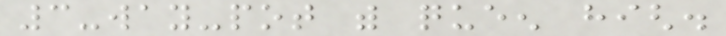3-way-pot with queen high.
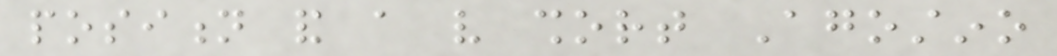position and a very short Agostino
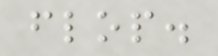flop.
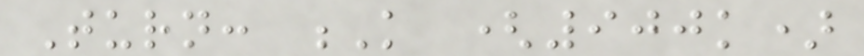Turn: K (900k)
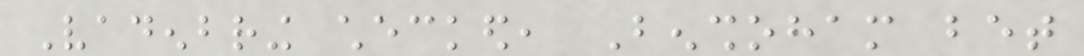Vadenbring checked, Benshoham bet
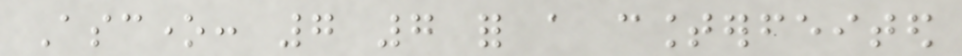Ascone: 7 7 for a counterfeited
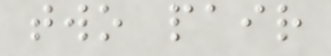two pair
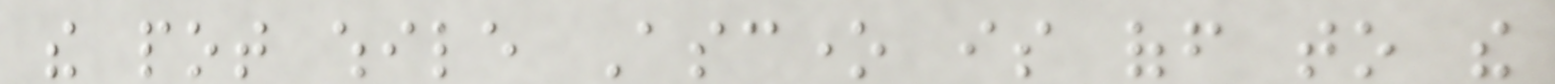the pot while Ascone is off to the
